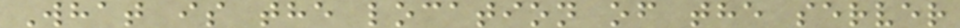What is the location of the server
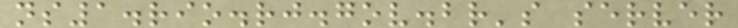ns1.rio.rj.gov.br's server
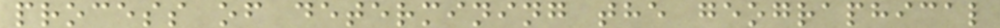process of determining the geographical
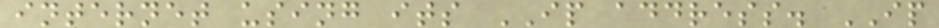internet using its IP address. IP
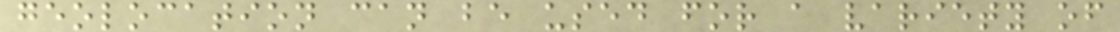geolocation can be used for a variety of
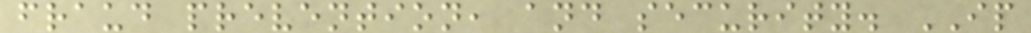fraud prevention, and security. IP
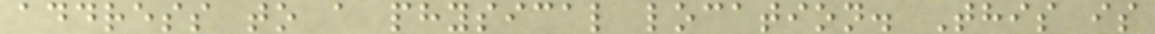address to a physical location. This is
